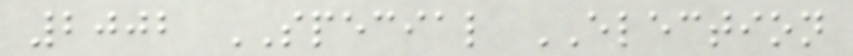2002 SPECIAL ELECTION
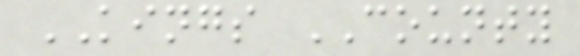KINGS COUNTY
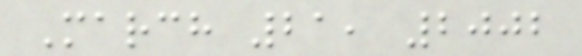March 21, 2002
